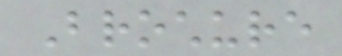Brochure
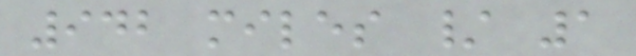942 miles / 1
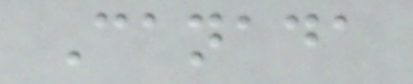Canada
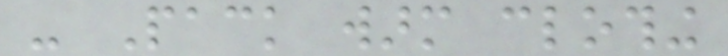- Pack warm clothing
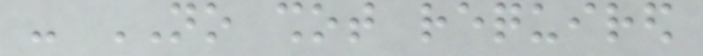- NO shot required
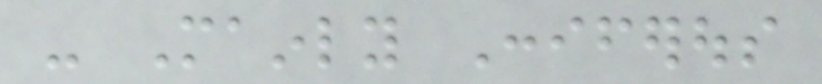- Mainly Coniferous
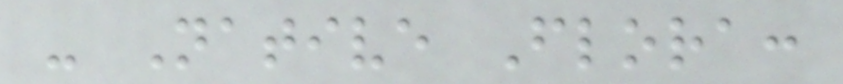- Native Flora:
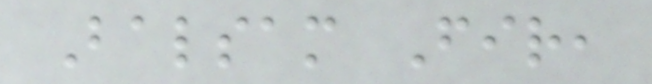Balsam Fir,
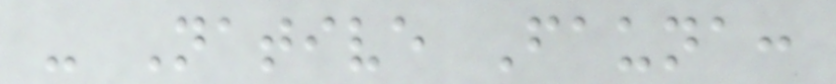- Native Fauna:
